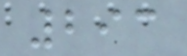293
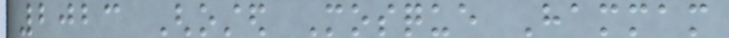2023 Ghosted Mosque Hammam
